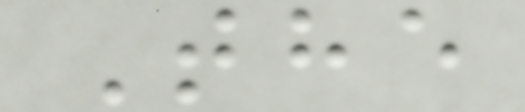The
